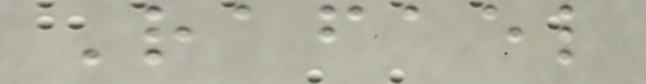Rafael
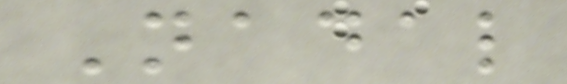Nadal
